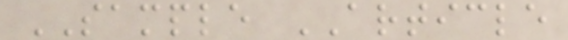SAMPLE ARTICLE
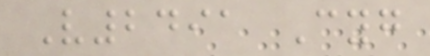V2491 Cyg
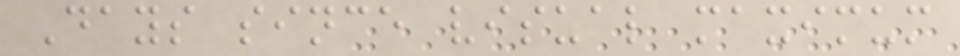Days since visual maximum
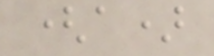(a)
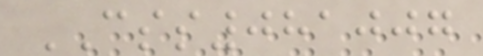CSS081007
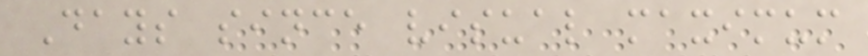Days since visual maximum
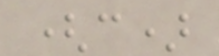(c)
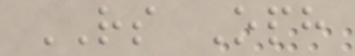RS Oph
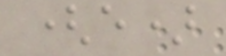(e)
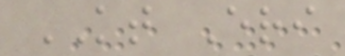KT Eri
